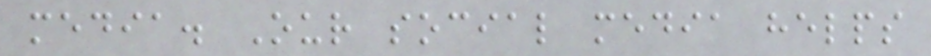media. Our social media helps
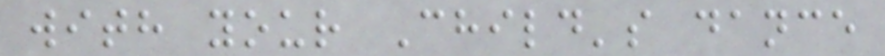with your Child's dance
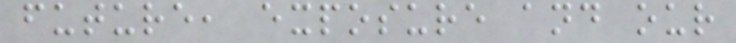future, exposure and our
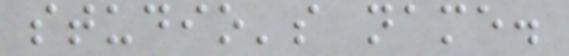studio's name.
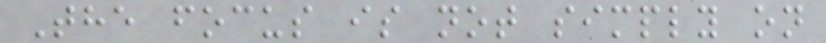The focus is not simply on
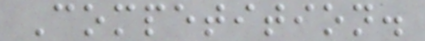Competition.
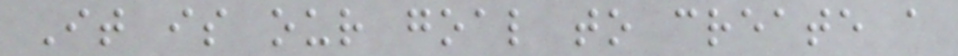It is our goal to create a
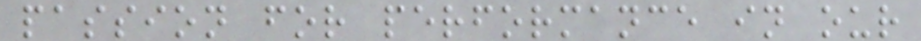passion for performance in our
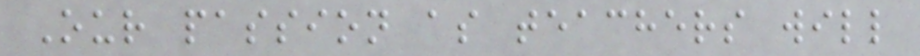Our passion as teachers will
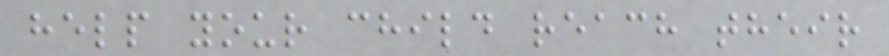help your child reach their
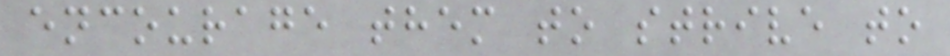encourage them to strive to
